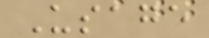Usage
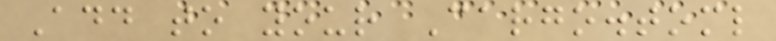Add to your Cargo.toml
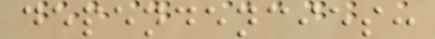dependencies:
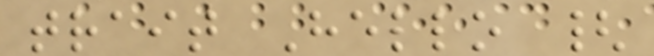trait Hello {
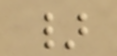}
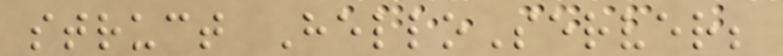struct HelloServer;
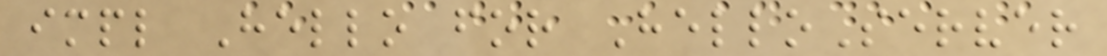impl Hello for HelloServer
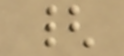{
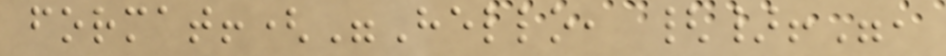format!("Hello, {}!",
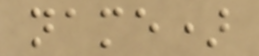name)
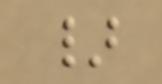}
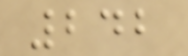242
